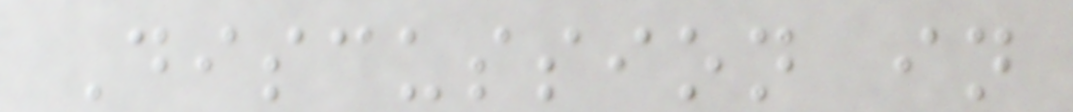Discussion in
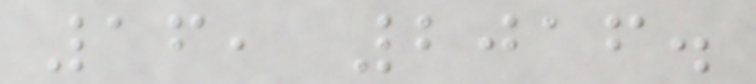16, 2016.
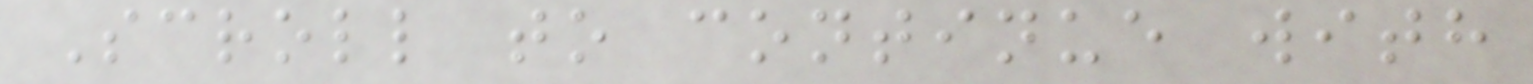Scroll to continue with
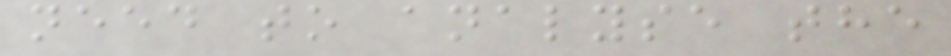need to analyse the
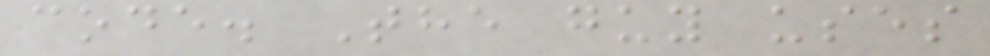code. The guy uses
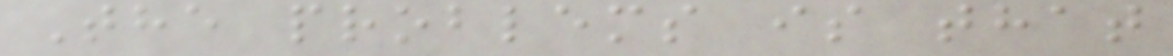The problems is that
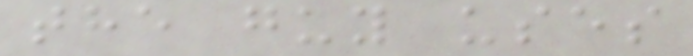the guy uses
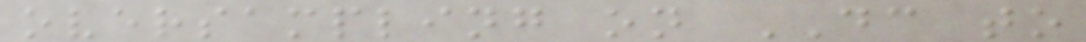oversampling on DC to
